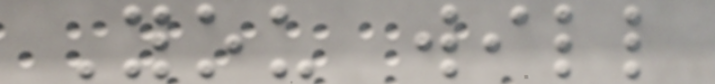You will
